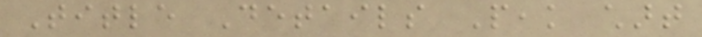Title Details Peak chart
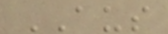AUS
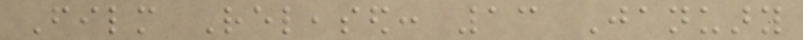Film Released: 13 January
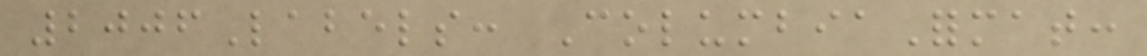2006Labels: ColumbiaFormat:
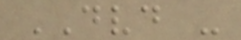DVD -
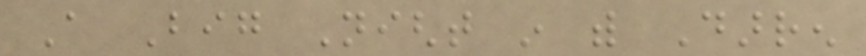A Big Night in with Darren
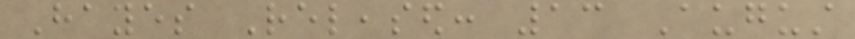Hayes Released: 13 August
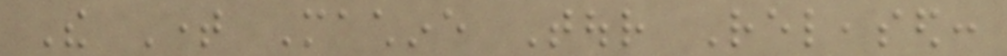The Time Machine Tour Released:
